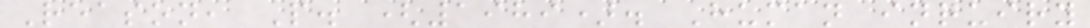Reason, P. (1989). Human inquiry
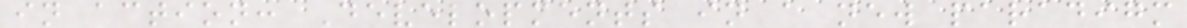in action: Developments in a new paradigm
